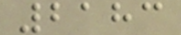2183
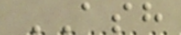ASH
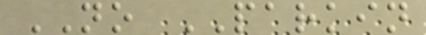NO PARKIN
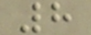8
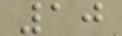10
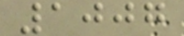1007
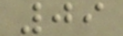09
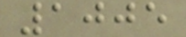1005
